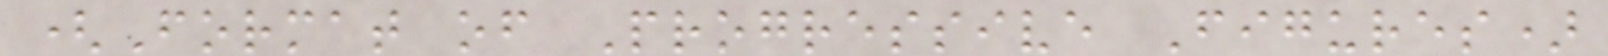(Format of Progressive Figures)
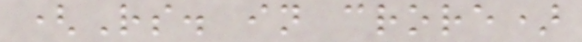(Rs. in crore)
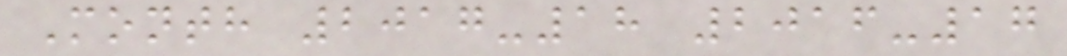Month 2017-18 2016-17
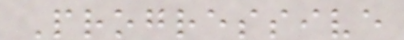Progressive
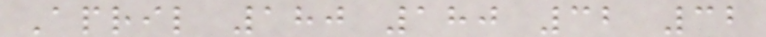April 180 180 32 32
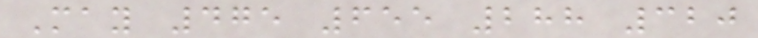May 475 655 288 320
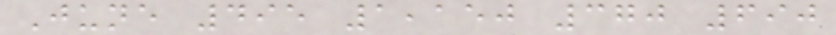June 495 1,150 370 690
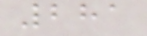281
